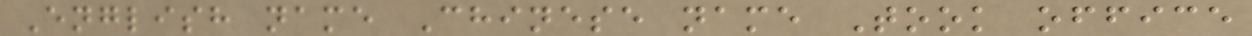English name Chinese name Took office
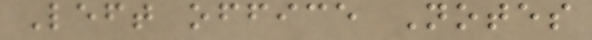Left office Notes
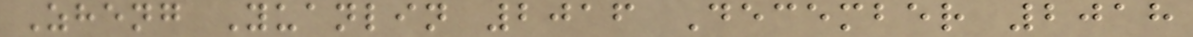Zheng Yuanlin 2016 December 2018
